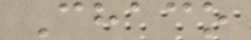Chaco
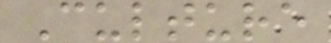Culture
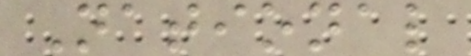National
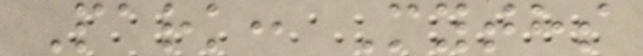Park: Myths
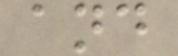and
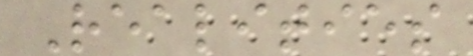Realities
